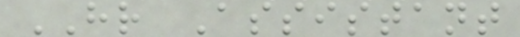HR Assistant
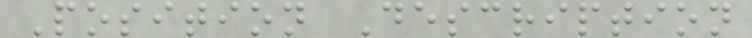Position Description
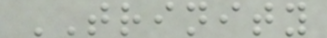TRINITY
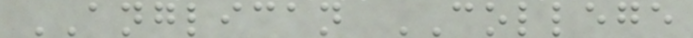ANGLICAN COLLEGE
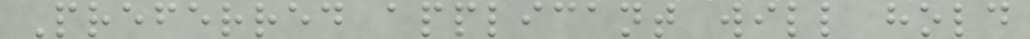Preferred applicant will hold
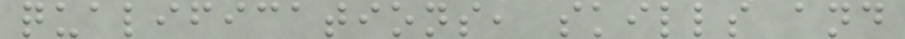qualifications, skills and
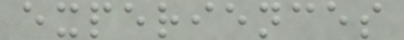experiences
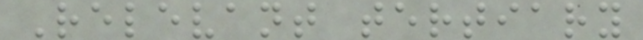Relevant tertiary
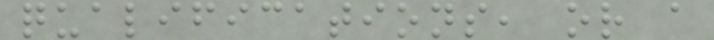qualifications, or a
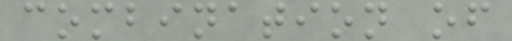combination of
